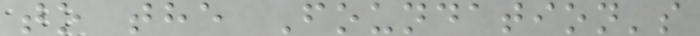to the Foundation's
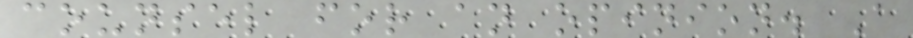counsel for an opinion. A
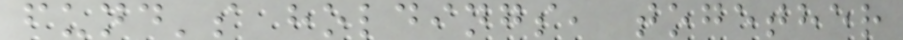fund's holdings, together
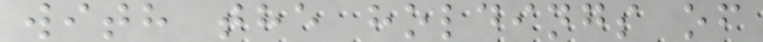with the holdings of
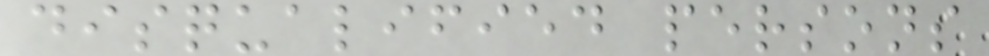disqualified persons
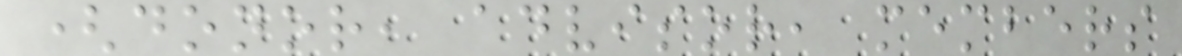(donor, advisor, members
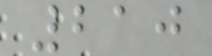210
